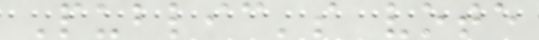Public's vote
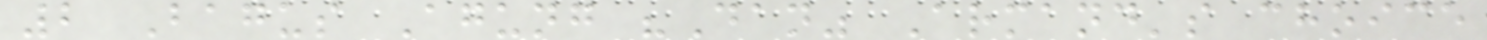2 Bagus Agung "Dan" Armand's choice
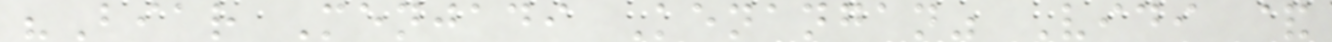"Biar Menjadi Kenangan" Vidi &
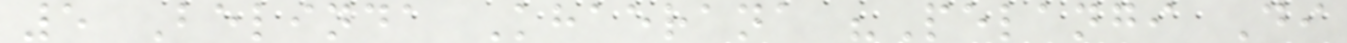5 Belinda Khaerana "Pelangi Di
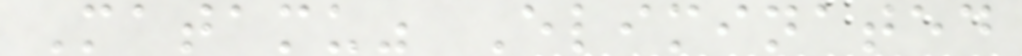Matamu" Eliminated
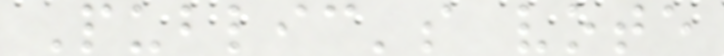Public's vote
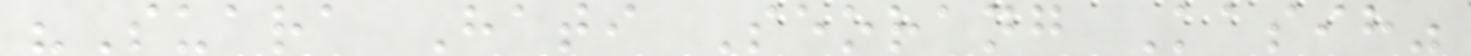"Suara Hati Seorang Kasih"
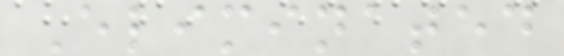Eliminated
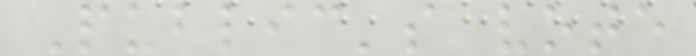Public's vote
